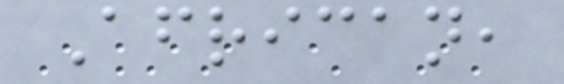African,
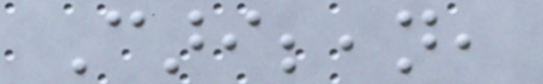Caribbean,
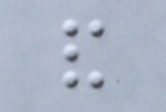and
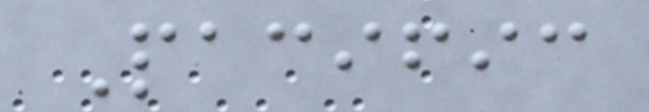Pacific
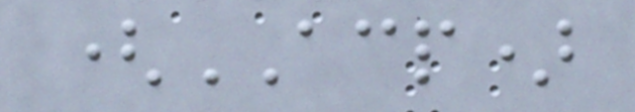(ACP)
